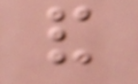and
